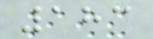183
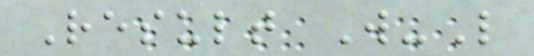Result W-L
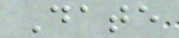Date
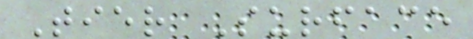Tier Surface
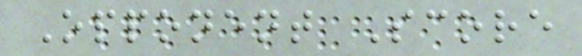Opponent Score
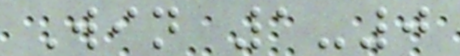Win 1-0
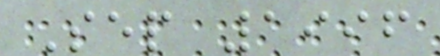Sep 1996
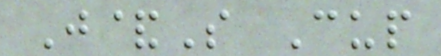J&S Cup
